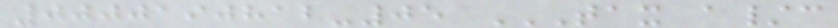0000190812-05 TAX A/C
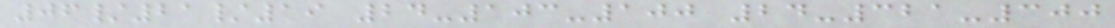06/21/19 24-103-100 24-321-300
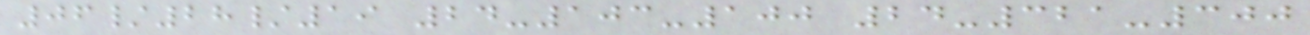06/28/19 24-103-100 24-321-300
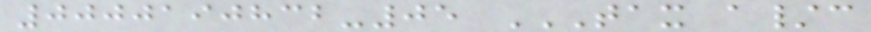0000190832-05 TAX A/C
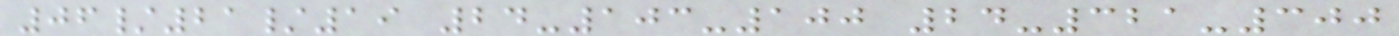06/21/19 24-103-100 24-321-300
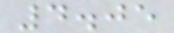4.05
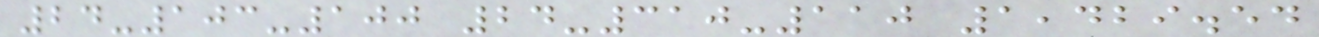24-103-100 24-310-110 1,429.54
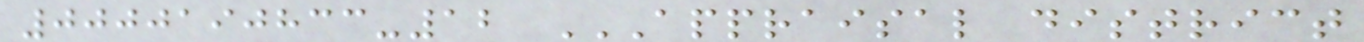0000190833-12 APPRAISAL DISTRICT
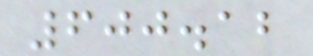600.12
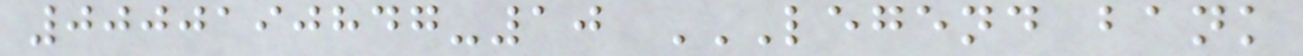0000190847-10 LEGEND BANK
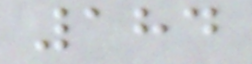184
